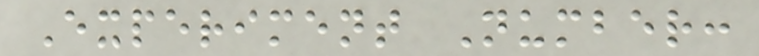Experiment Number:
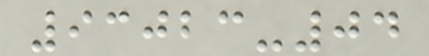93023-04
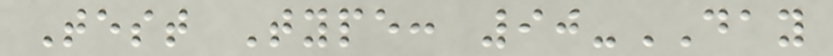Test Type: 90-DAY
